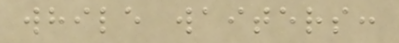while waiters:
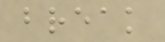break
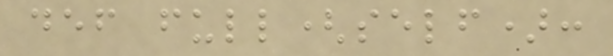def full(self):
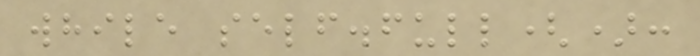while self.full():
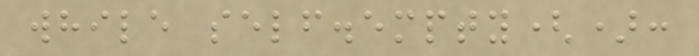while self.empty():
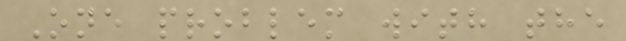One problem with the
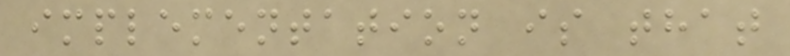implementation is that
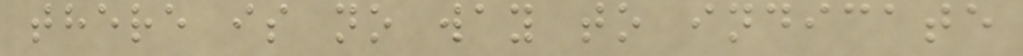there is no way to indicate
